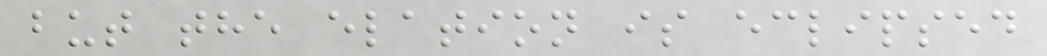but the elation is eclipsed
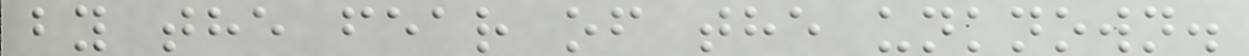by the fear of the unknown.
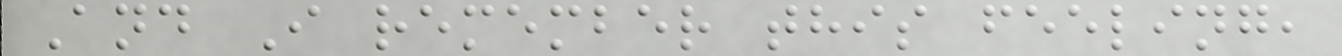And I remember this feeling,
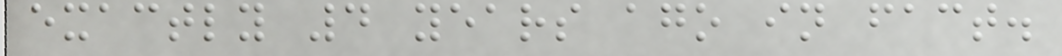exactly 4 years ago in fact.
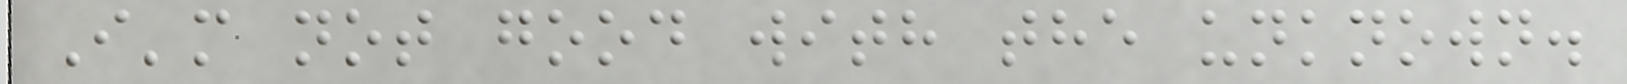I'm not good with the unknown.
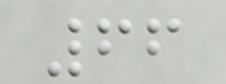66
